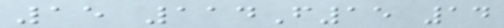15 114F15 14
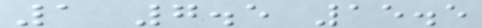1 7.5 15.5
